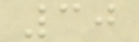30
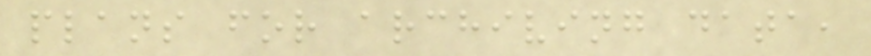plans for archiving data,
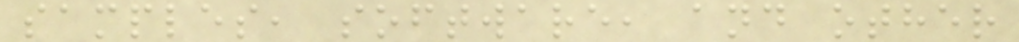samples, software, and other
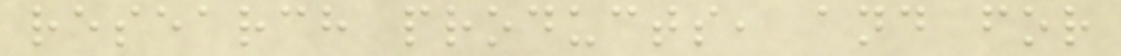research products, and for
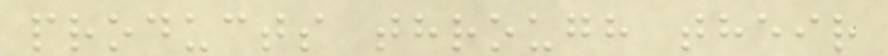products through their
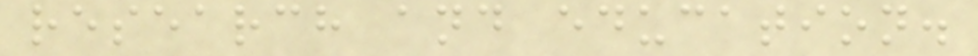research and education.
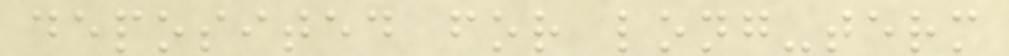deposited for long-term
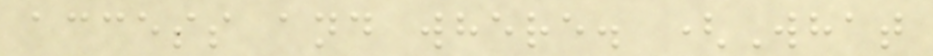access and where. (What
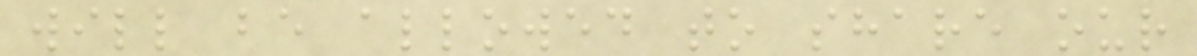will be allowed to share our
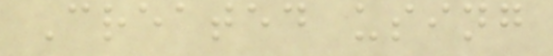Created using
